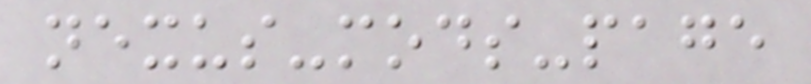nexus-mods-page
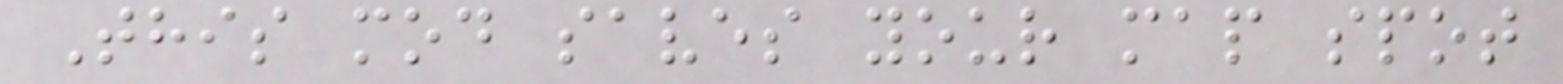This mod saves your map spot
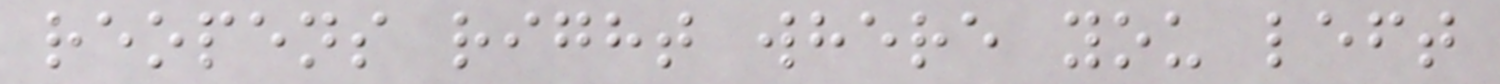reopens right where you left
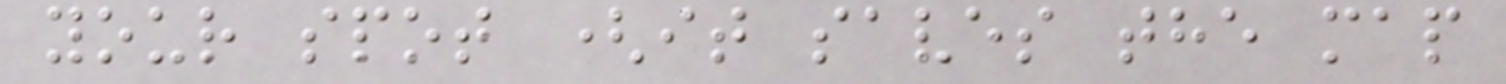your spot (it saves the map
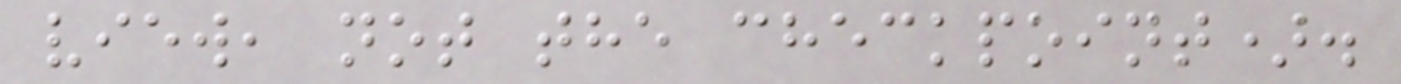view, not the checkpoint).
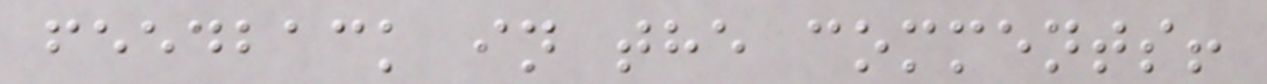feedback in the comments!
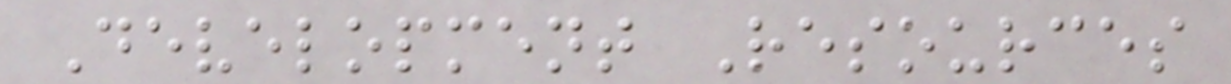Development Resources
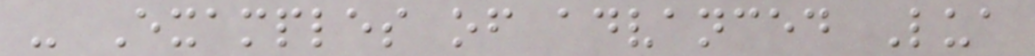- Examples of advanced Lua
